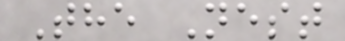The Nest
